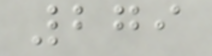279
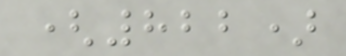(822)
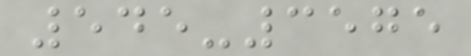545-3575
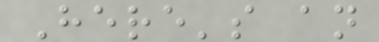Here's an
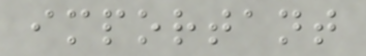important
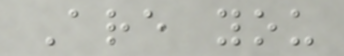Are you
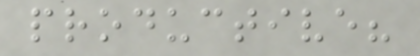productive?
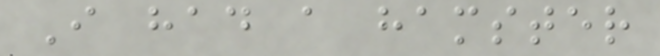I had a hamster
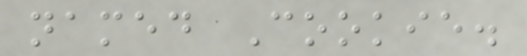named Cookie.
